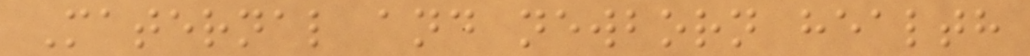Maternal and newborn health
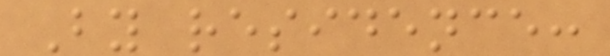By residence:
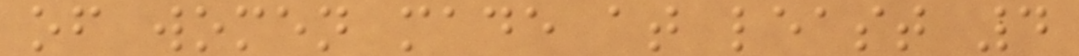of women made at least 4
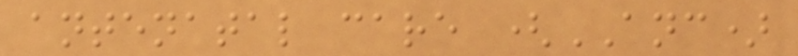antenatal care (ANC)
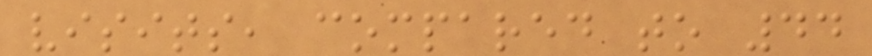visits, compared to 44
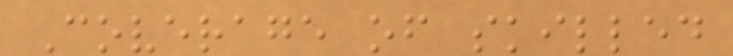Coverage of skilled
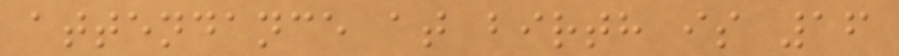attendance at birth is 16
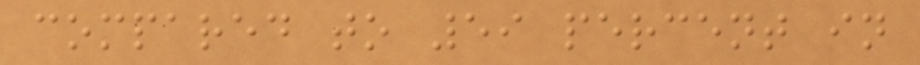compared to 59 percent in
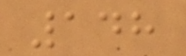148
